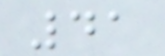41
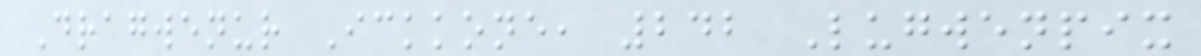Dragwenur Ickkone, 242 Lugwenpix
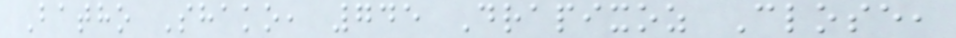Batho Shako, 745 Drapixoz Close,
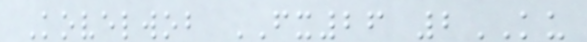Kovelwob FX26 2KU
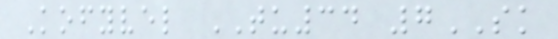Kofyvel TU34 7SK
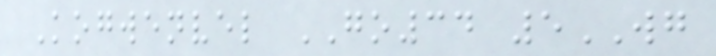Kogwenvel GO34 5WG
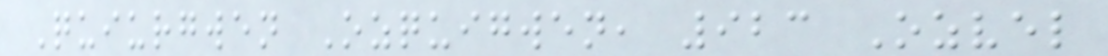Quiurgwen Ozquigwen, 923 Ozvel
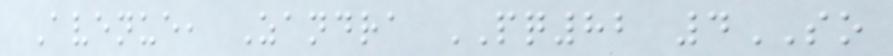Avenue, Zandra PQ82 4SO
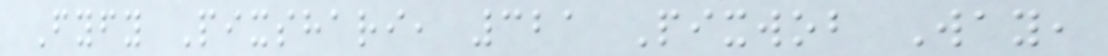Fyfy Pixshari, 321 Pixwob Way,
